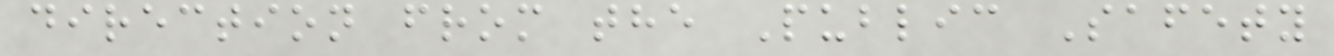direction from the Public Safety
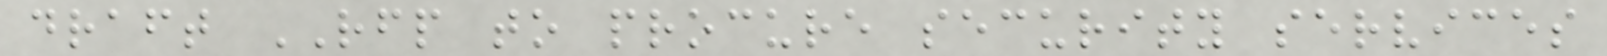draft RFP to procure security services
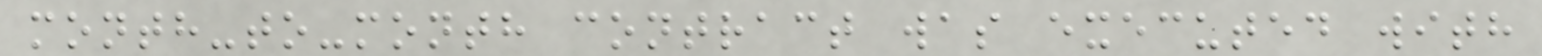month-to-month contract was executed with
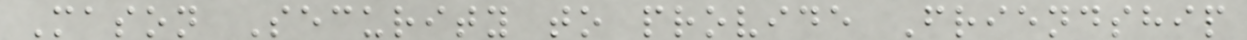Mason Security to provide Friendship
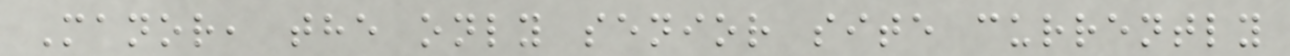Manor, the only senior site currently
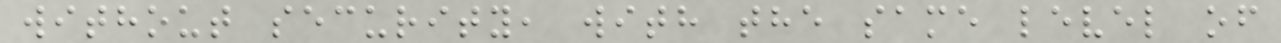without security, with the same level of
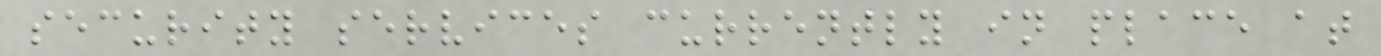security services currently in place at
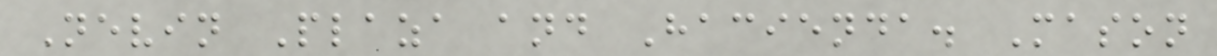Nevin Plaza and Hacienda. Mason
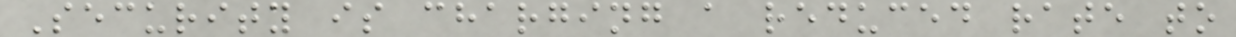Security is charging a reduced rate to
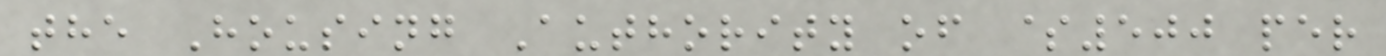the Housing Authority of $500 per
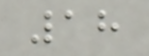18
